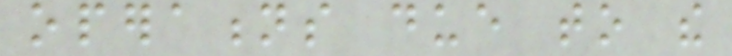operations due to the
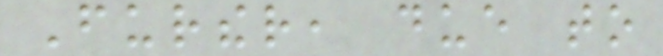Further, due to
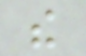the
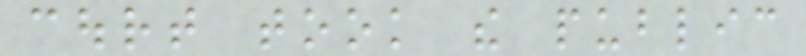court took the public
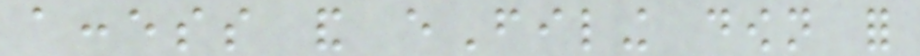access and eFiling down for
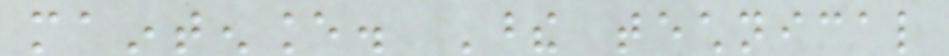maintenance. These technical
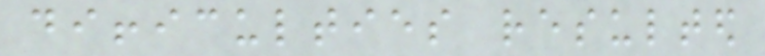difficulties resulted
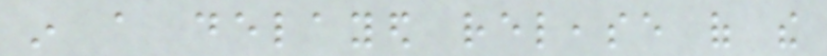in a delayed release of the
